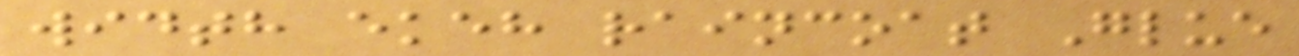width ekeh raincoat Glue
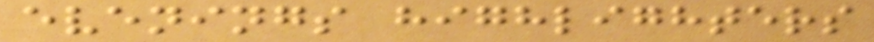evenings highlighters
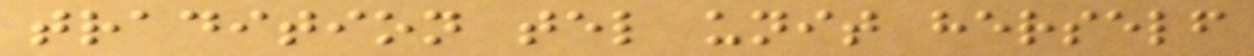tradition tel unit herself
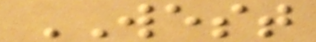WEST
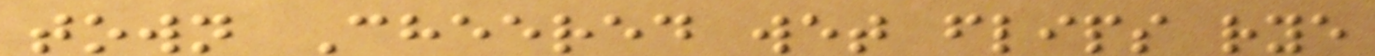town Cheered wet flips rye
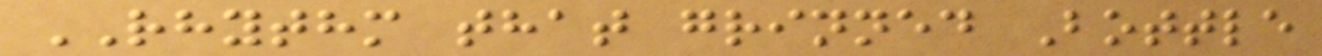RHYTHM that grinned Bottle
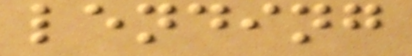lending
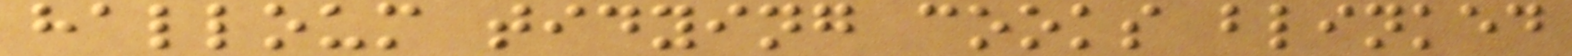halloum tidying cooks blinked
